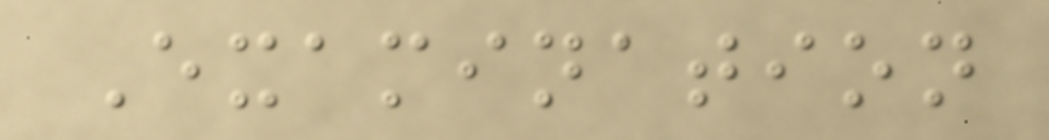Examination
